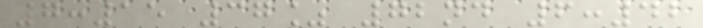7:15 37% 72nd 6:42
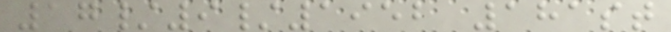17/9/1952 181st
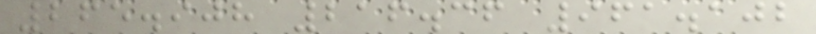265.908 216.36 961.102
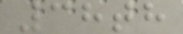38th
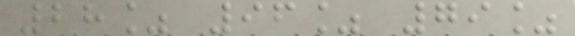28% 96% 79%
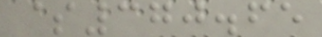$370.65
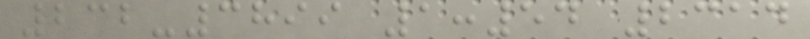232-3899 1:54 2314
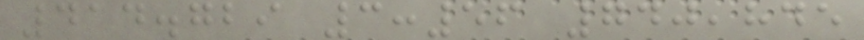414.729 3:56 740,845
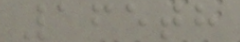165th
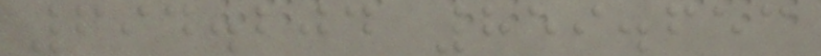694.204 859.653
